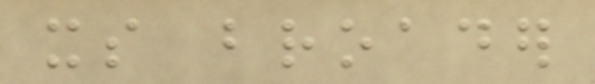its broader
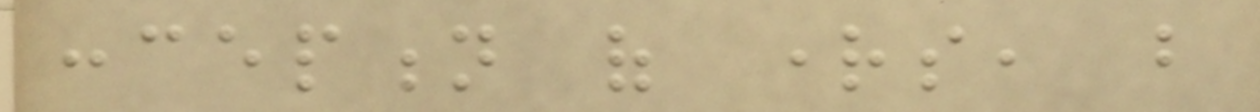conception of rights, but
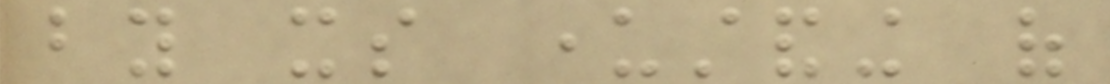by its understanding of
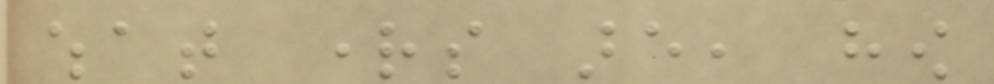what rights are, how
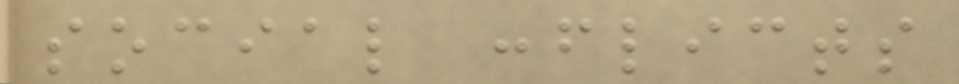social conflicts
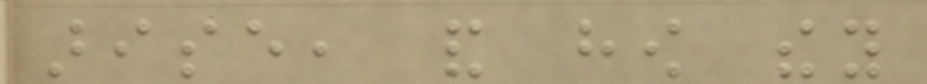arise, and how they
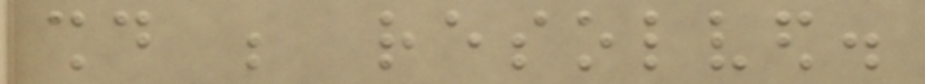should be resolved.
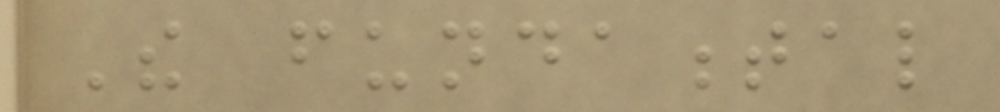The fundamental
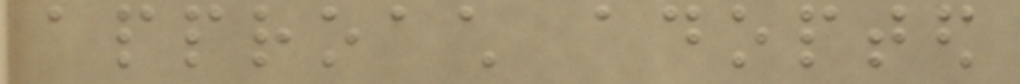approach adopted
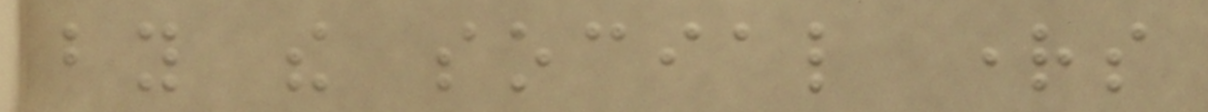by the social rights
